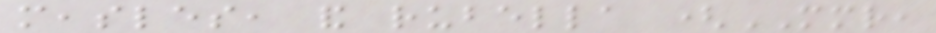measles, and rubella (MMR,
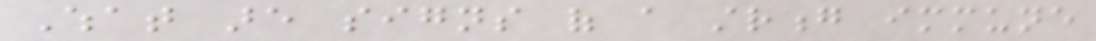What are signs of a strong immune
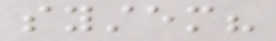system?
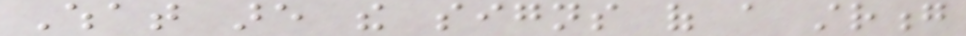What are the signs of a strong
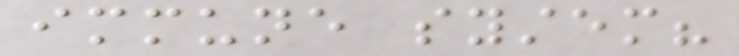immune system?
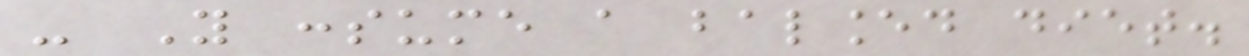- You consume a balanced diet.
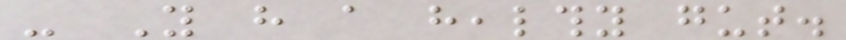- You have a healthy gut.
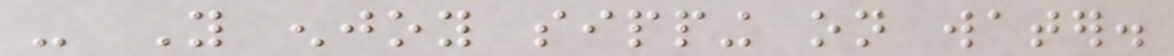- You enjoy sipping on water.
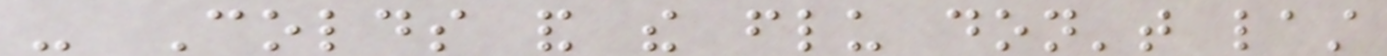- Colds and the flu don't last
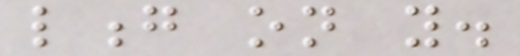long on you.
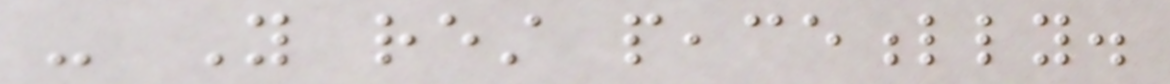- You rest peacefully.
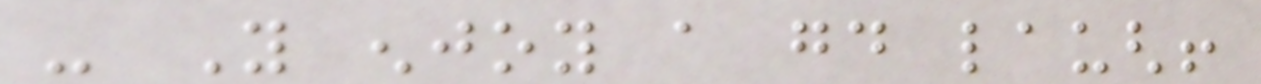- You enjoy a good laugh!
